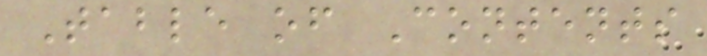Table of Contents
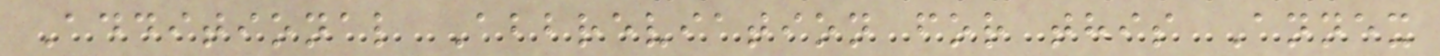Additional Abbreviation for this Annex
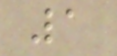1
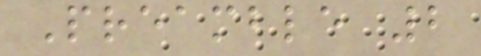Preamble 2
